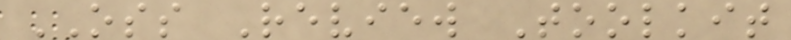OSS Review Toolkit
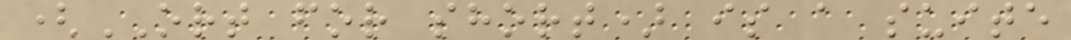(ORT for short) is a suite
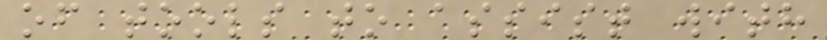of tools to assist with
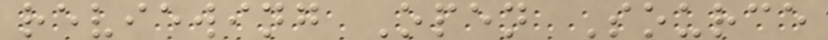reviewing Open Source
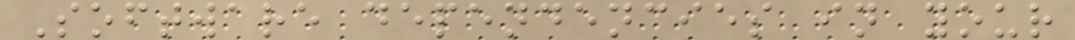Software dependencies in your
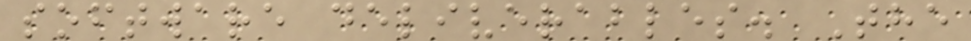software deliverables. The
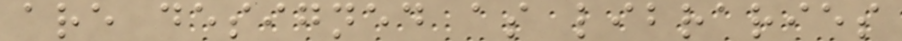are designed as libraries
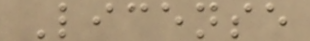License
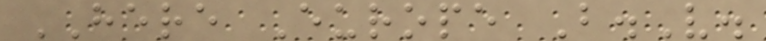HERE Europe B.V.
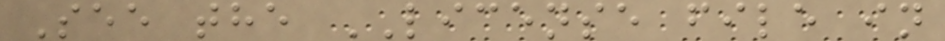See the LICENSE file in
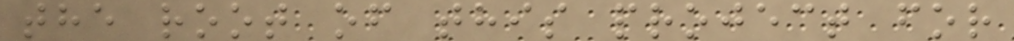the root of this project for
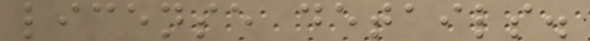license details.
